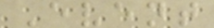Event
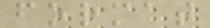format
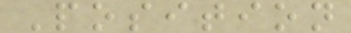Position
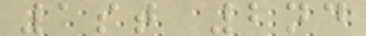1st 2nd
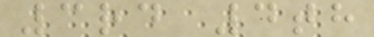3rd 4th
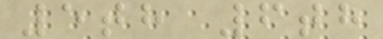5th 6th
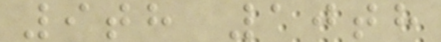9th 10th
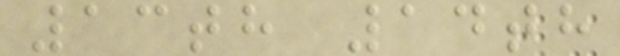13th 14th
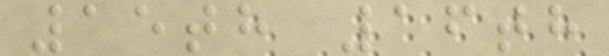15th 16th
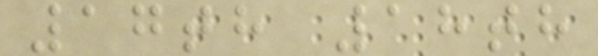17th 18th
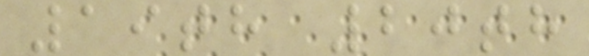19th 20th
